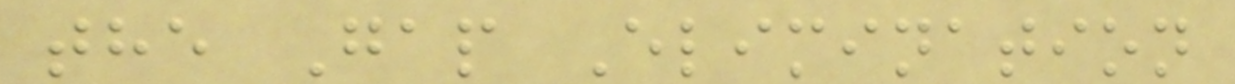the Gap Elimination
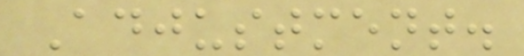Adjustment.
